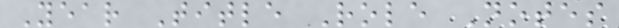Year Title Role Notes
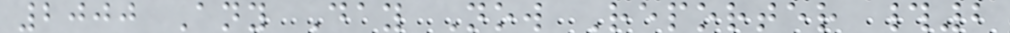2000 Any Day Now Reporter #2
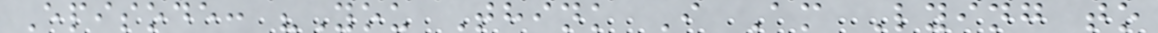Episode: "You Think I Am Lying to
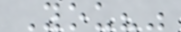You?"
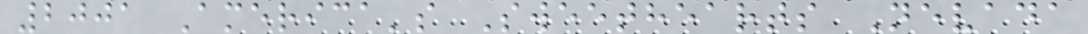2001 America's Sweethearts Nevada
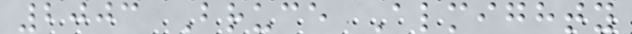2003 Bruce Almighty
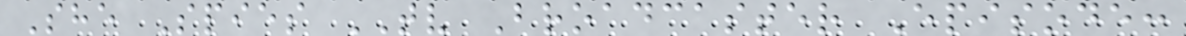She Spies TV Broadcaster Episode:
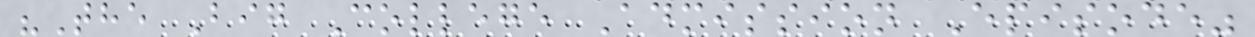"The Big College Admission Episode"
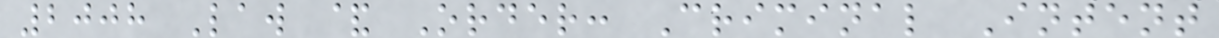2008 Law & Order: Criminal Intent
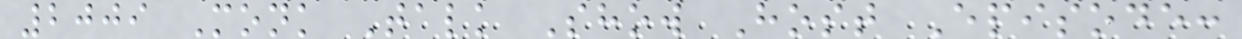2009 Monk Talk Show Host Episode:
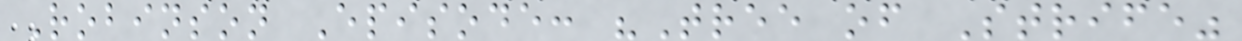Robinson Episode: "Tree of Strife"
